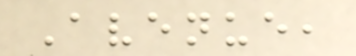Avenue,
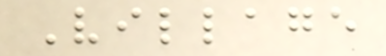Village
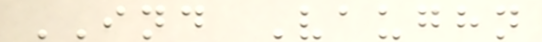IND Vaughn
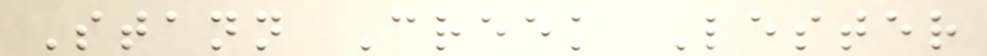Stann Creek Lester
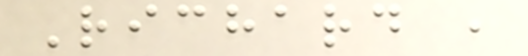Richard ,
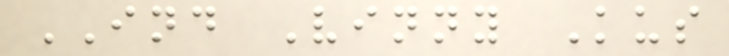IND Vinny Kus
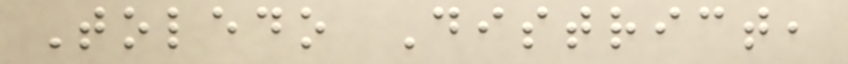Toledo District,
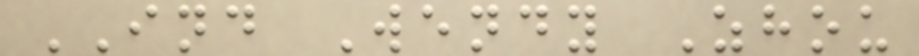IND Wendy Zhou
